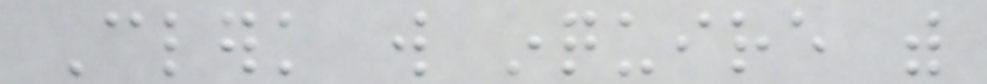Clerk will inquire with
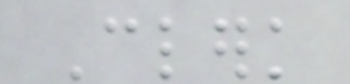Clerk
